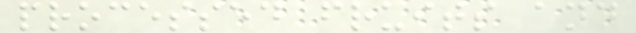processed fruits and
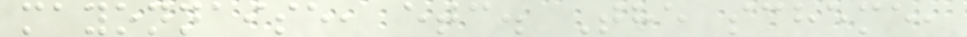mayonnaise, etc. The scheme,
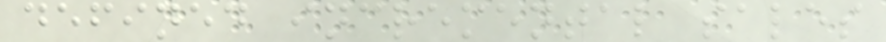defined incremental sales
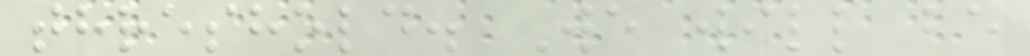threshold. We will be
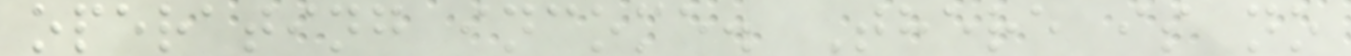operating income. There is no
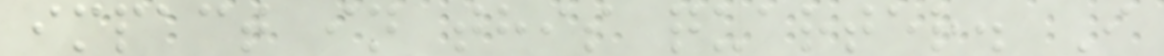impact in this quarter. I
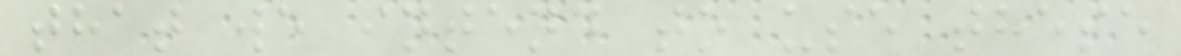that we intend to use these
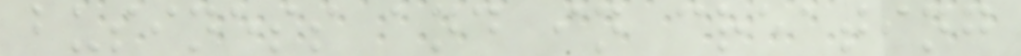business and in creating
